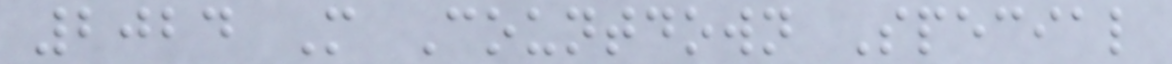2024 M Countdown Special
